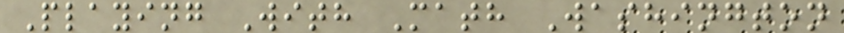Playing With Math Washington
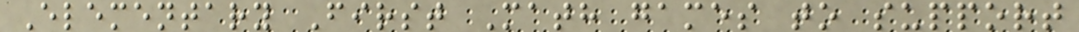Elementary First Math games to support
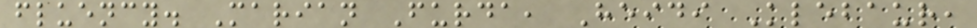fluency. Marian Furda, Heidi Klebaur,
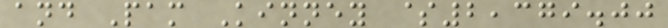and Pam Kinney $2,379.00
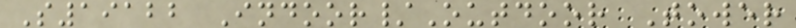S19122 Indoor/Outdoor Tower
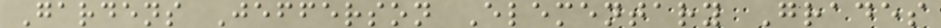Gardens Jefferson Elementary Grades
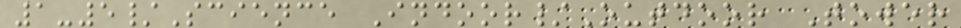1-5/Science Indoor/Outdoor Tower
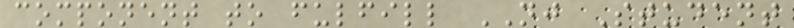component to fulfill NJ Student
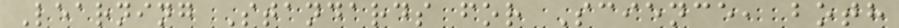Learning Standards for Science, both
